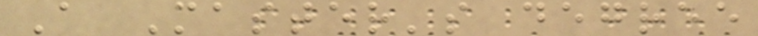A Master's degree
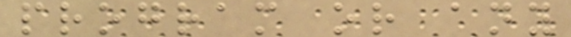program or any
